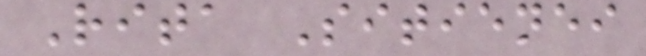Rita Sitienei
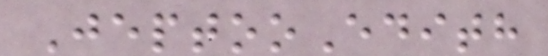JeptooEdith
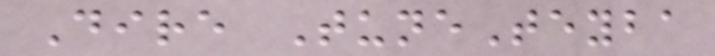Dire TuneTeyba
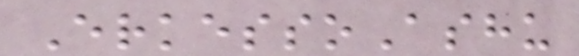ErkessoAshu
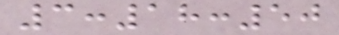3:18:50
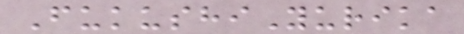FukushiYurika
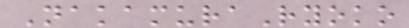NakamuraRyoko
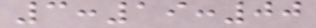3:19:00
